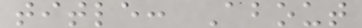title: About
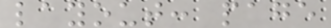layout: page
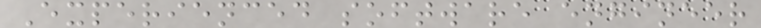Experienced software engineer
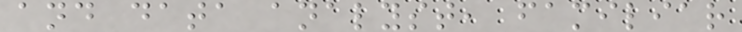and data analyst, familiar
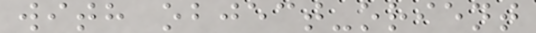with object-orient
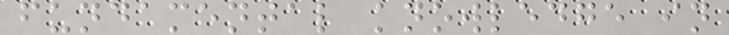fundamental knowledge in
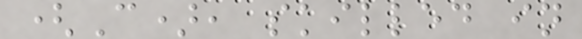(C), skilled in
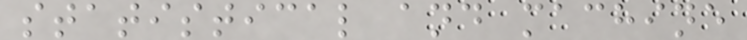statistical and machine
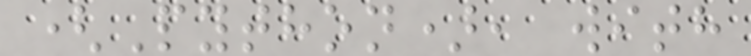(Python), with
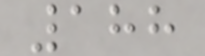188
